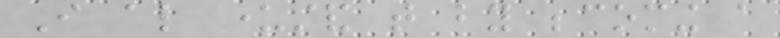I also understand that by becoming a
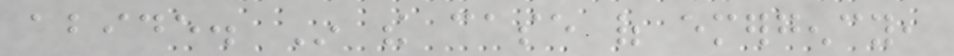abide. In the case of emergency,
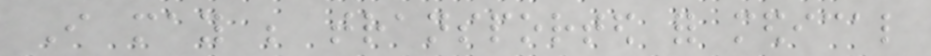I may be transported for medical
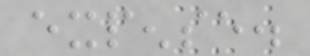expense.
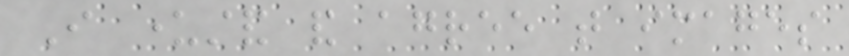I understand and agree that images
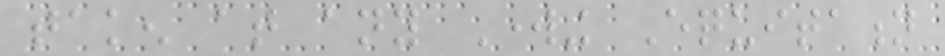taken at any Working Equitation
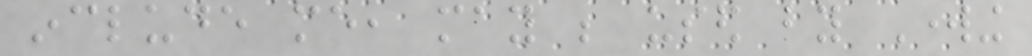include me, may be used by Working
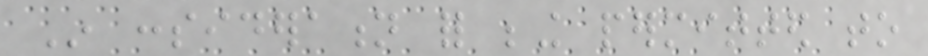In consideration for being permitted to
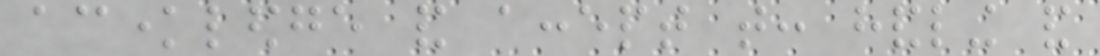acknowledge and accept that: handling and
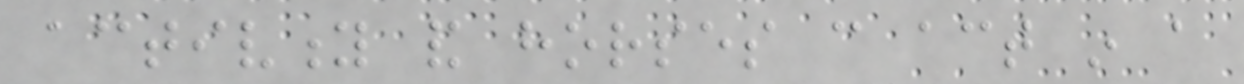activity and horses can act in a
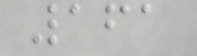161
